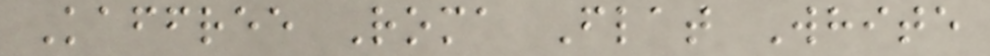Kaffree Roma Flat White
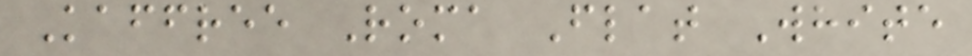Kaffree Roma Flat White
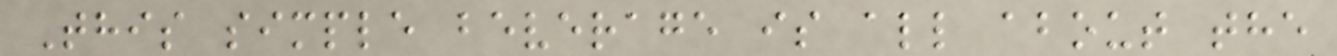This simple beverage is all about the
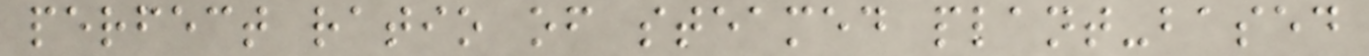perfect ratio of steamed plant-based
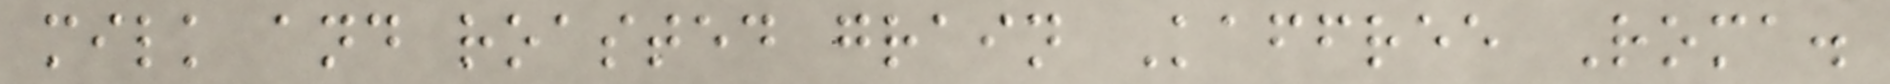milk and roasted grain Kaffree Roma.
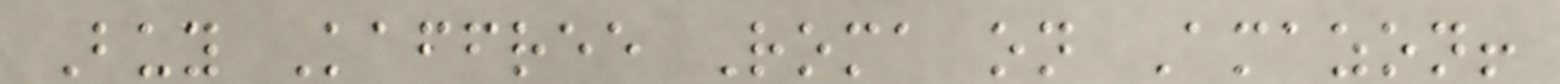Buy Kaffree Roma on Amazon!
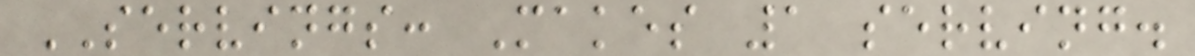SERVINGS: Makes 1 serving.
